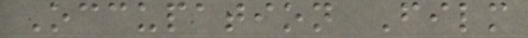Occupation Film
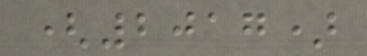(2017)
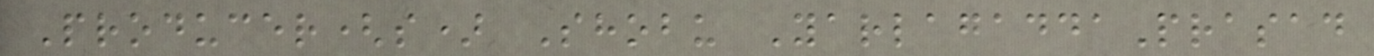Producer(s) Shobu YarlagaddaPrasad
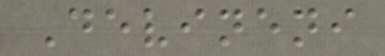Devineni
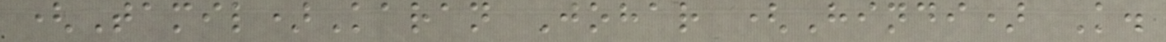(Tamil)Karan Johar (Hindi) K.
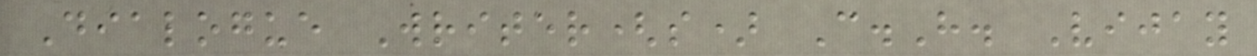Dialogue Writer(s) C.H. Vijay
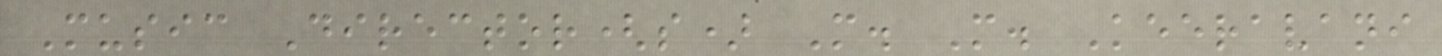Music Director(s) M. M. Keeravani
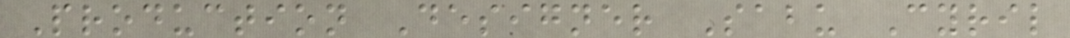Production Designer Sabu Cyril
